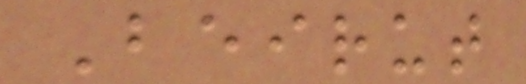Beirut
